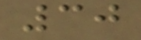30
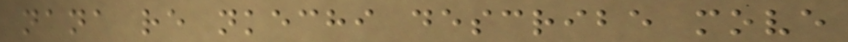nana re nkechi describe move
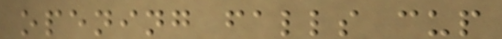opening falls cup
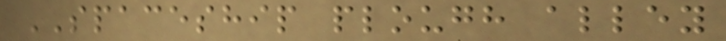SPACESHIP plough alley
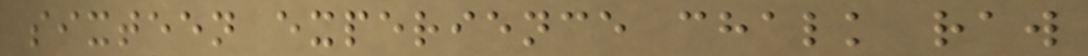sixteen experience chalk raw
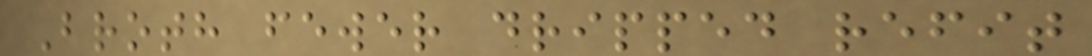Broth fewer dripped refit
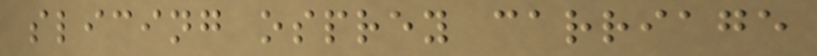slicing osprey carriage
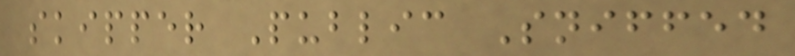skipper Public Sniffed
